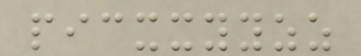picxxyyzz
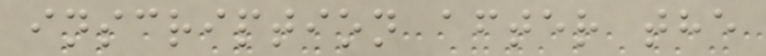inscription after the
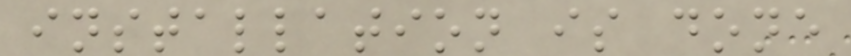installation is done
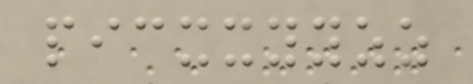picxxyyzz
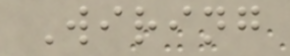Wiring
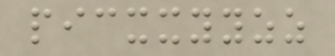picxxyyzz
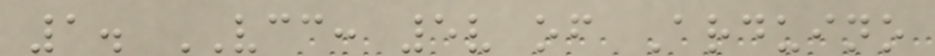1. VCC: 5v of Arduino
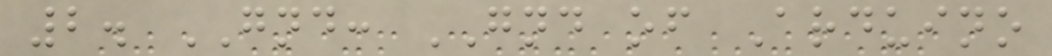2. GND: GND of Arduino
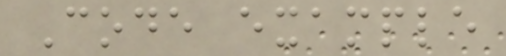Code example
